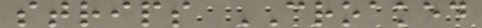strips CROAKED
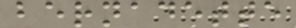bernadette
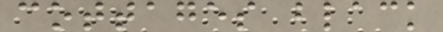cottages black
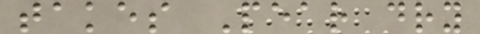takes Pear dry
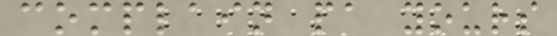complain pa yours
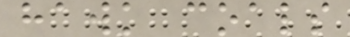hawk coals
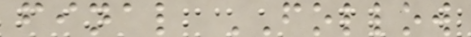final FOLLOW
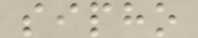sipho
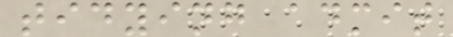tidying admit
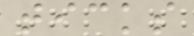ticks
